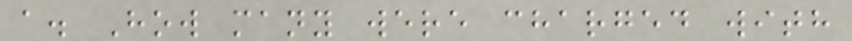a. How many were charged with
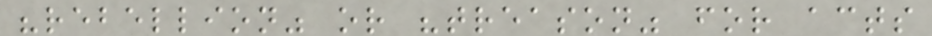"rebellion" or "treason" for acts
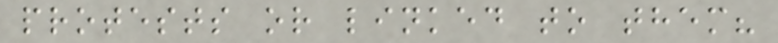protests or linked to them?
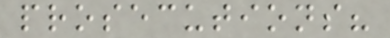prosecutions?
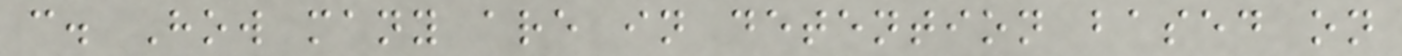c. How many are in detention based on
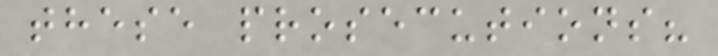these prosecutions?
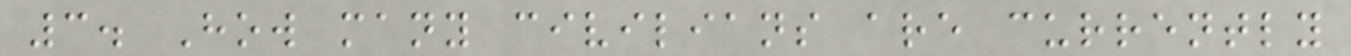3. How many civilians are currently
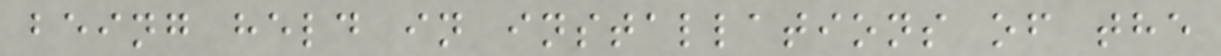being held in installations of the
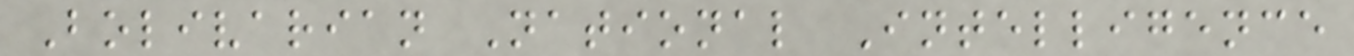Bolivarian National Intelligence
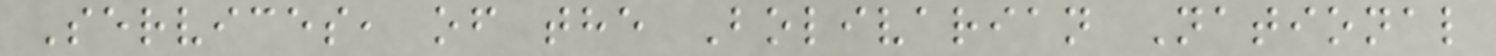Services, of the Bolivarian National
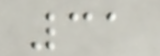31
